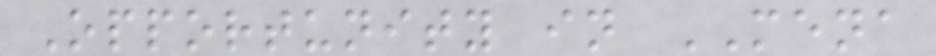Opportunity in MENA
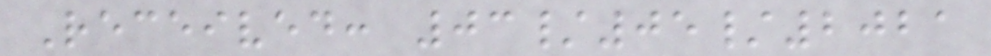Received: 03/05/2021
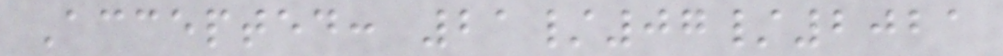Accepted: 21/07/2021
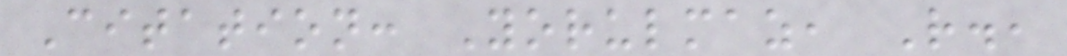Citation: Yorulmaz, R.,
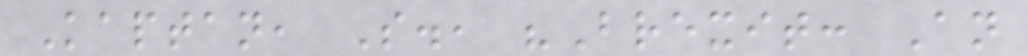Kaptan, S., "Brexit: An
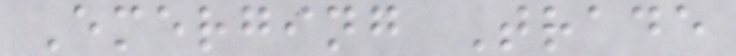Emerging Trade
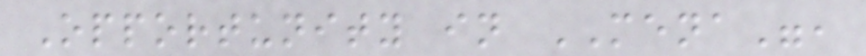Opportunity in MENA",
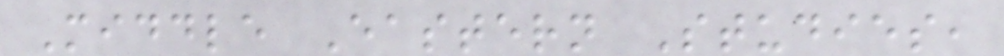Middle Eastern Studies,
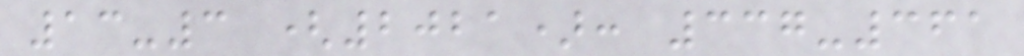13-3 (2021): 337-361
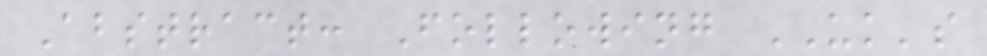Abstract: Following UK's
